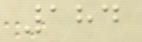184
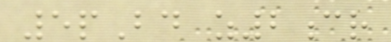5pBd z2cr
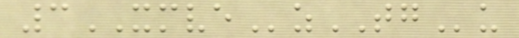3XMVEzTGu
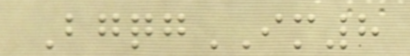BgqgIM8
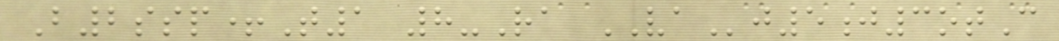B2ssp+T1 8-Ra VAj5j3otC
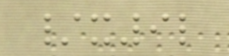/x9l
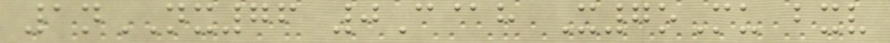1nNX76 0C@h X7oMu bxv
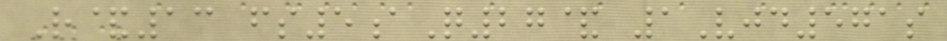R&13 fs5aQ27& 1Vjd571s
